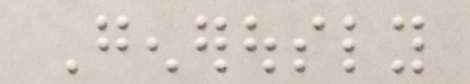Generously
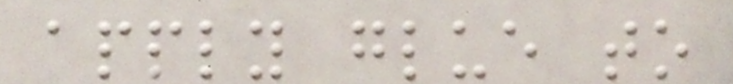apply glue to
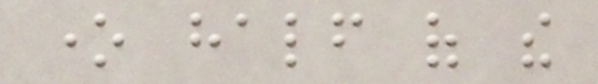one half of the
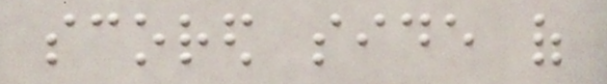scored side of
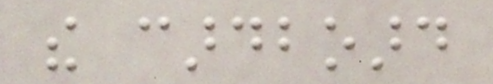the cardboard
